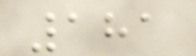181
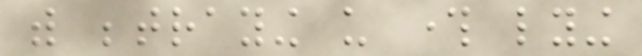with betraying us through lying
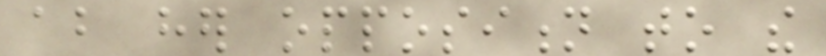about her opposition to the
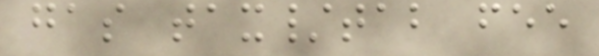gas tax/tab fee
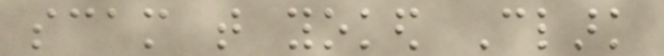scam that yoked Clark
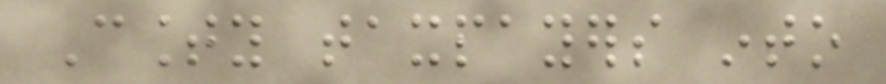County taxpayers into
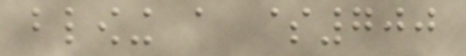blowing a $700
